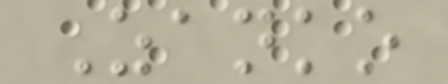Zanko
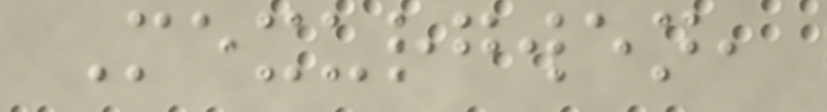Mexurgwen,
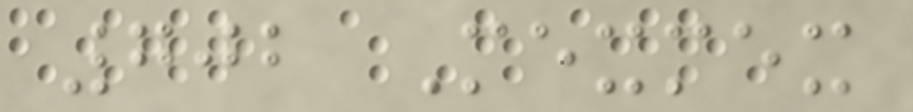702 Mexmex
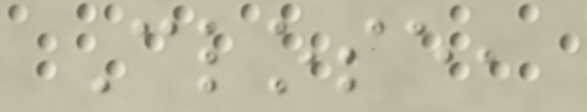Close,
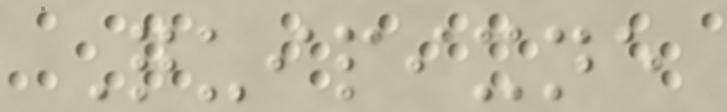Quipixne
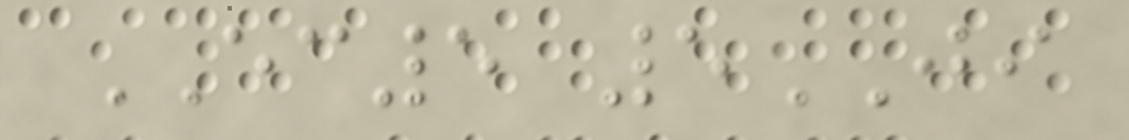EC5 5JI
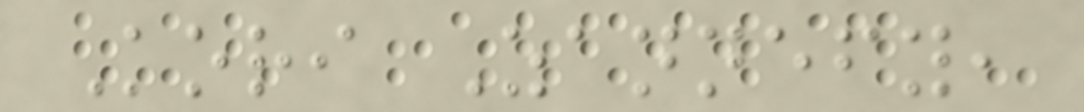Kori Zannefy,
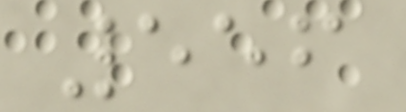556
